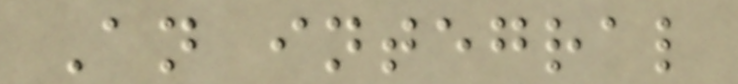An integral
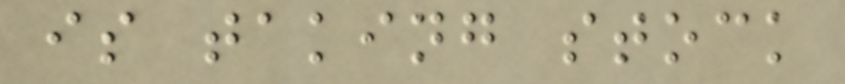is taking stock
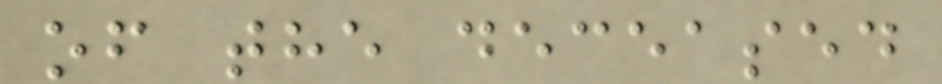of the deceased
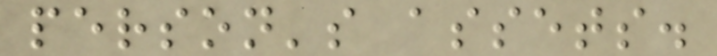person's assets.
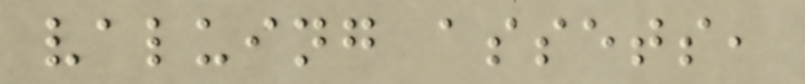valuing assets,
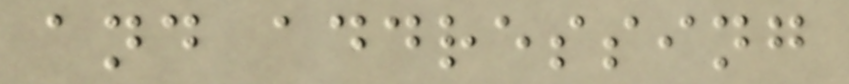and addressing
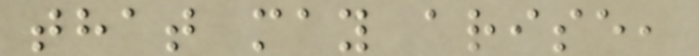that may arise,
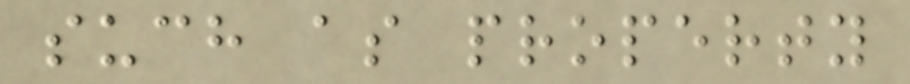such as property
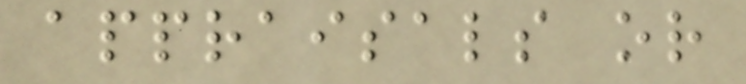appraisals or
